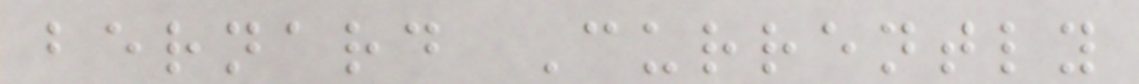bernard Currently
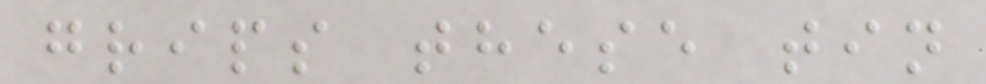grips these tin
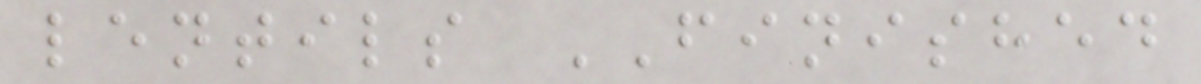lentils FINISHED
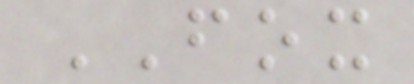FOX
